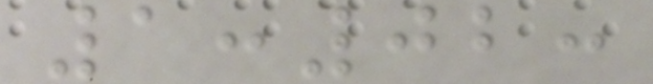1:02:
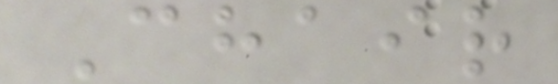Chair
